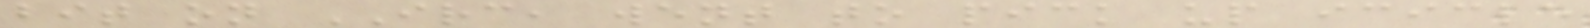bit on IRC, went to pick up icicle
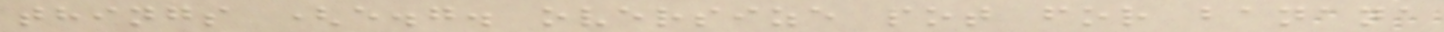things (e.g. oversize pot for banana
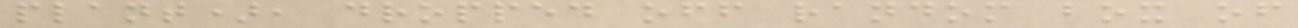plant), dropped off random box of
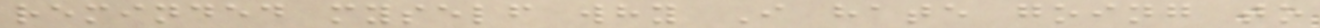reminded myself why I hate going to
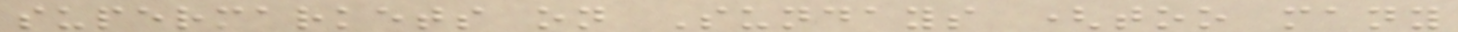supermarkets on Sundays (too many
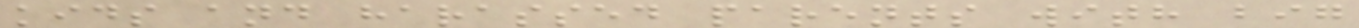kids and harassed parents with big
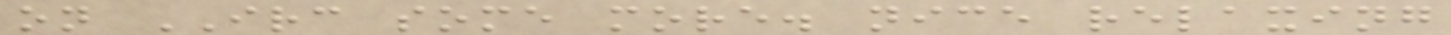on IRC some more. nice relaxing
